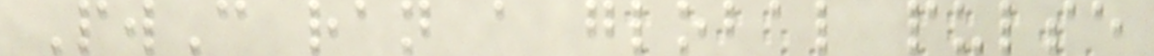PwC ran a global pulse
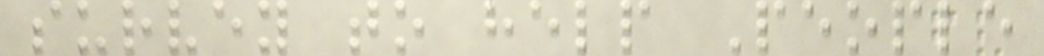survey to help People
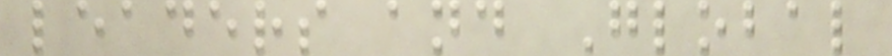leaders and Global
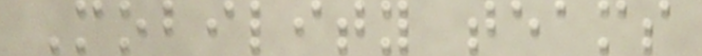Mobility teams
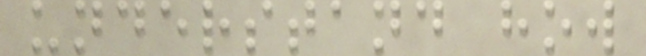understand how
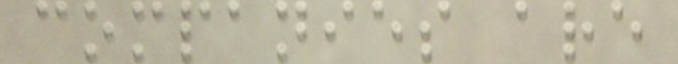companies are
